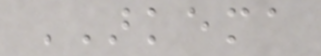ARKEMA
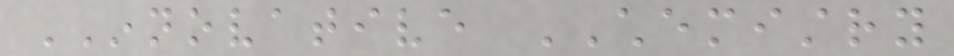INNOVATIVE CHEMISTRY
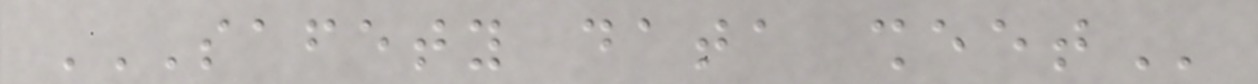SAFETY DATA SHEET
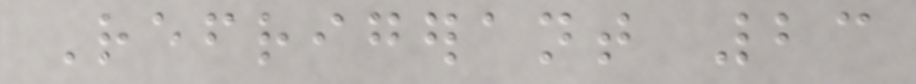Refrigerant 23
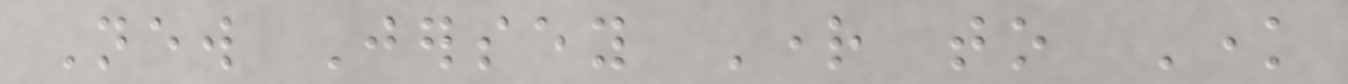New Jersey Right to Know
